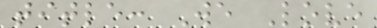title: We Love
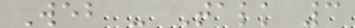Web - Talk 3
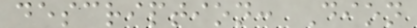description: Dion
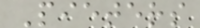Pieters
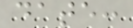date:
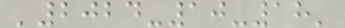'2024-10-18'
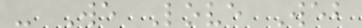- We Love Web
